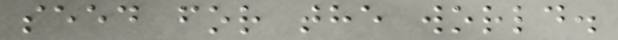seed for the world.
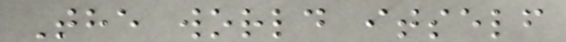The world itself
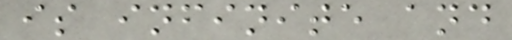is infinite and
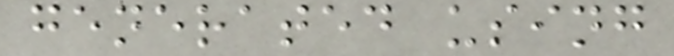generated using
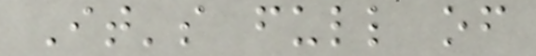It's full of
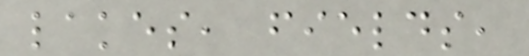lakes, fields,
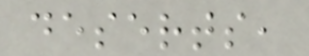deserts,
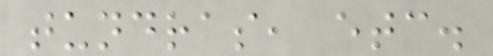tundras, etc.
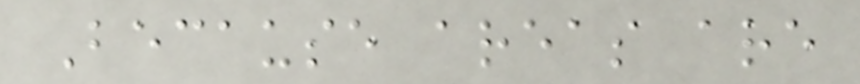Because areas are
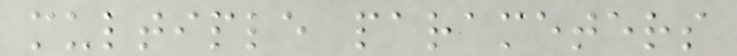multiple parameters
